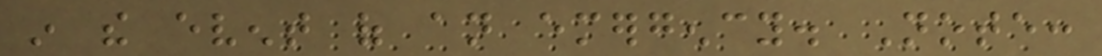in the event of an emergency. Note:
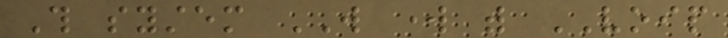This system WILL work with VOIP
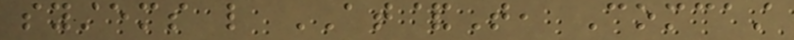systems like AT&T, Comcast
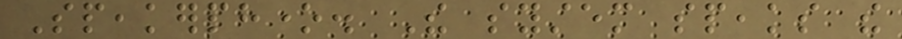Speakerphone. The system speaks the
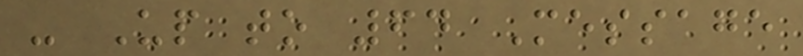- Up to 64 Message
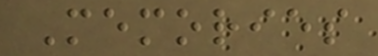Memories
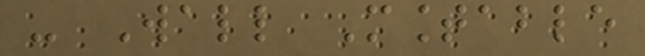- Wall Mountable
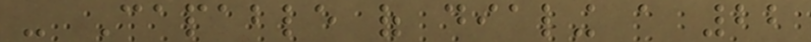- Capable of dialing a 22
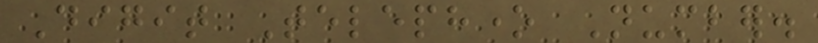Digit Telephone Number.
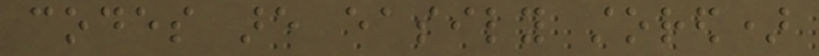codes are easily stored)
